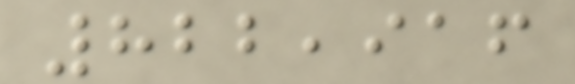822,916
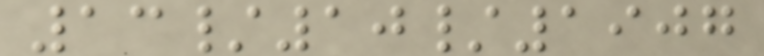13/10/1907
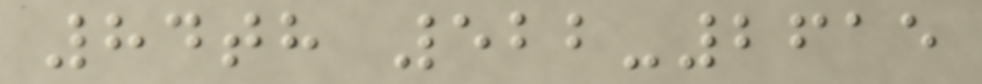84th 522-2615
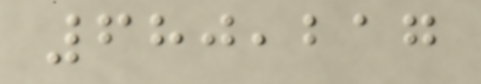680,217
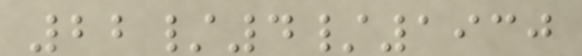22/4/1930
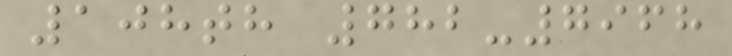108th 782-7968
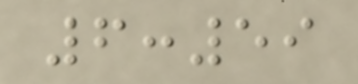6:59
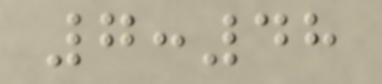7:48
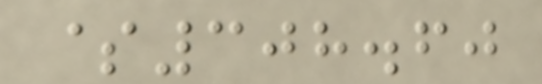$308.60
